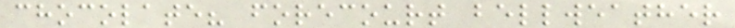chocolate? forecourt bellweather
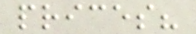prices?
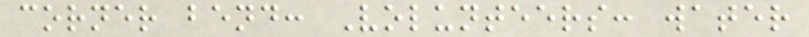corner bend: Volunteers: water
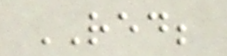RED;
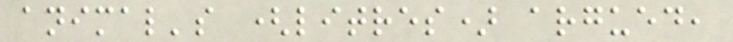animal's (litres) argued,
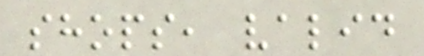shops, valid
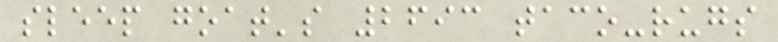sleep goat's 2693 taco-rugs
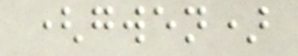(gwen)
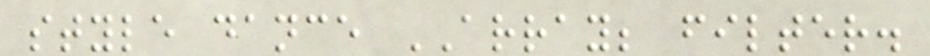style dance ARRAY; filter.
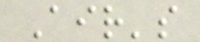Air's
